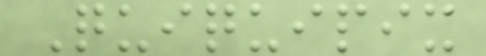Quiquipix
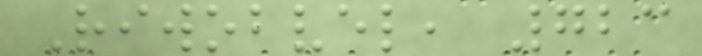Riwobvel, 723
